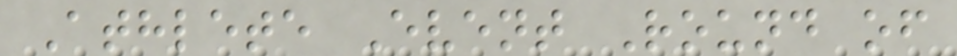Athlete Event Round of
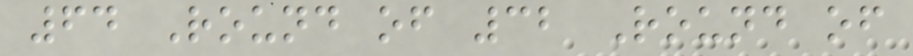64 Round of 32 Round of
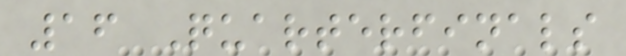16 Quarterfinals
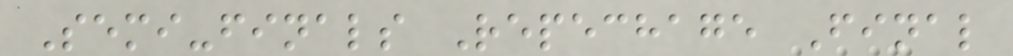Semi-finals Repechage Final
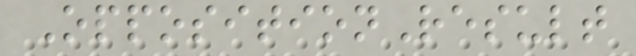OppositionResult
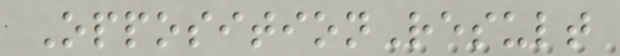OppositionResult
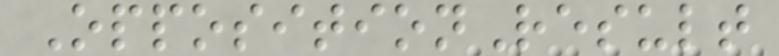OppositionResult
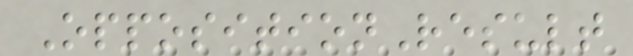OppositionResult
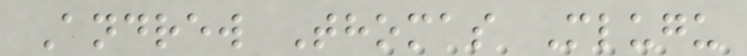Andrew Thomas Mlugu
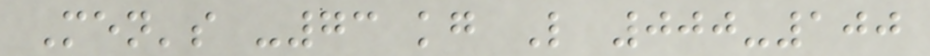Men's -73 kg L 000-100
